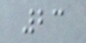23
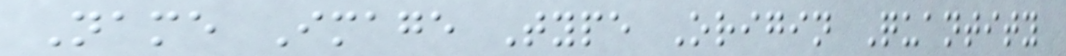Name Image Type Origin Quantity
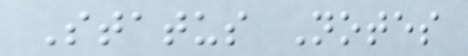Status Notes
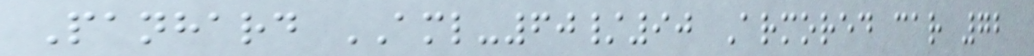Panhard AML-60/90 Armored car 72
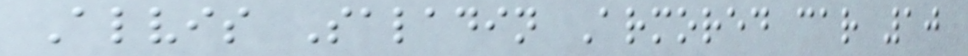Alvis Saladin Armored car 10
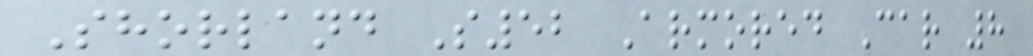Shorland S52 Armored Car 8
